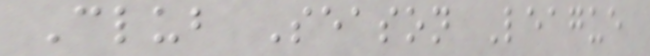Club Season League
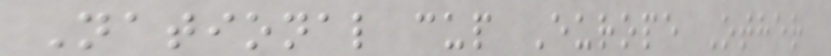National cup Europe Other
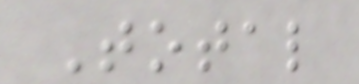Total
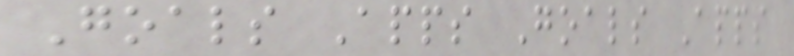Goals Apps Goals Apps
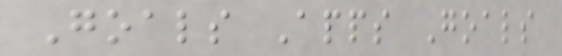Goals Apps Goals
